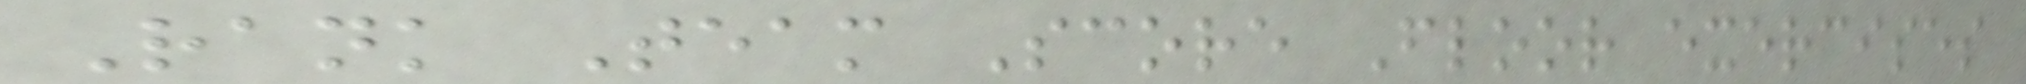Rank Team Score Floor exercises
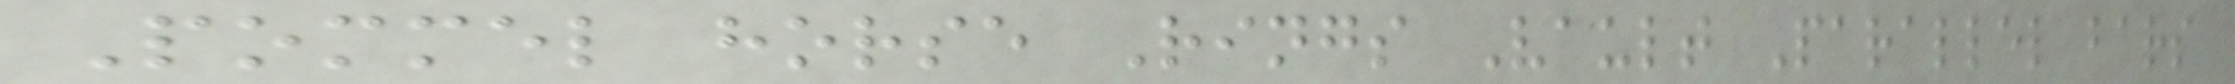Pommel horse Rings Vault Parallel bars
